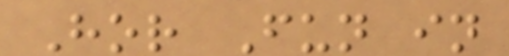Hor Fun in
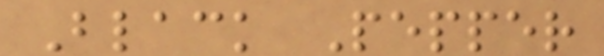Black Pepper
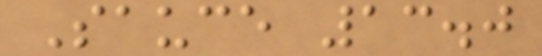Sauce 13.0
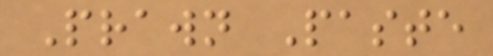Prawn Paste
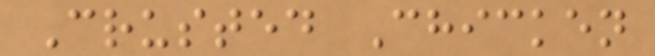Crusted Chicken
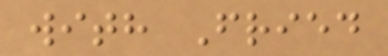with Fried
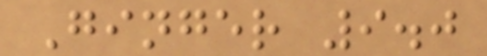Ginger 9.0
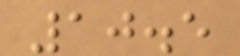10.5
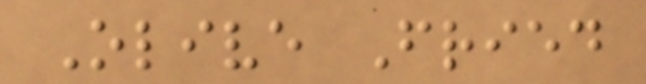Olive Fried
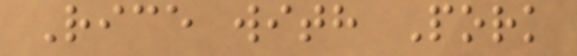Rice with Pork
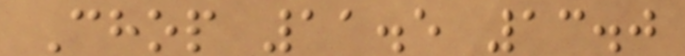Chop 11.5 13.0
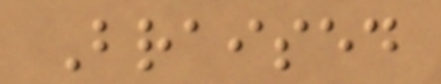Braised
